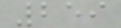259
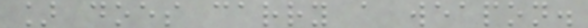] does carry a weapon.
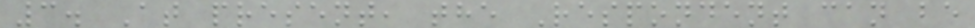3. At present, the Respondent can be
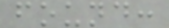found:
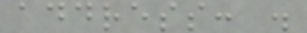address: .
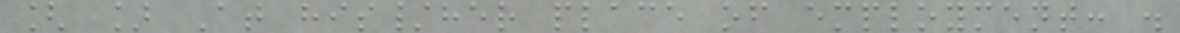[ ] At his/her place of employment: .
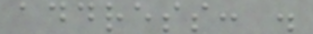address: .
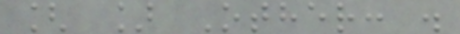[ ] Other: .
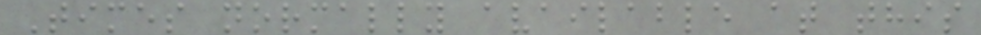Times normally available at this
